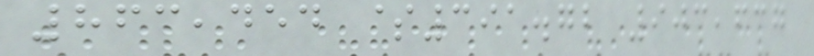863,454 $391.72 903,637
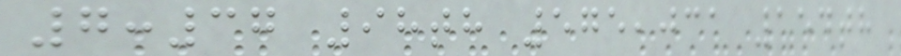7:37 98th 575,031 154th
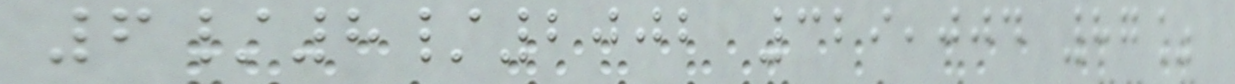6/8/2002 329,004 87%
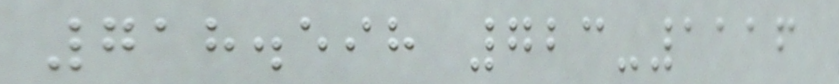718.598 723-1116
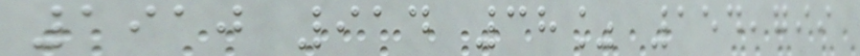1910 914 38% 154,799
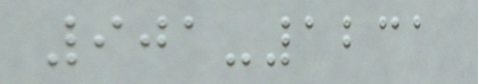901-1231
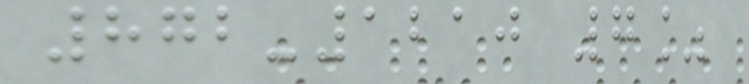872-1210 7%
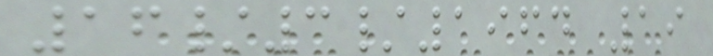16/3/1964 19
